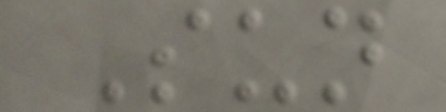Sun
